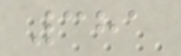381
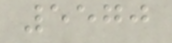5570
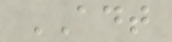ADT
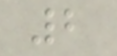2
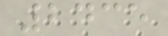2435
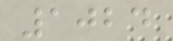1024
